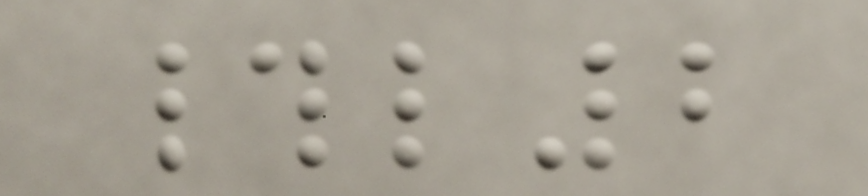#l2
